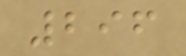296
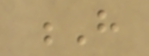H
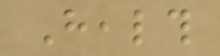Health
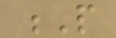P
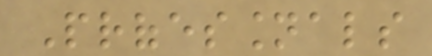Professionals
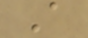A
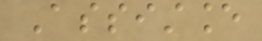Assistance
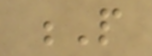P
